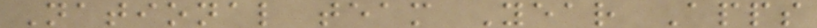National team Year Apps
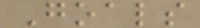Goals
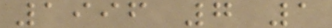1996 7 1
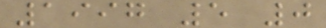1997 5 0
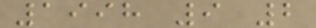1998 9 2
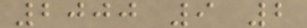2000 9 2
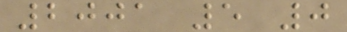2001 5 0
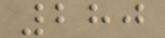280
